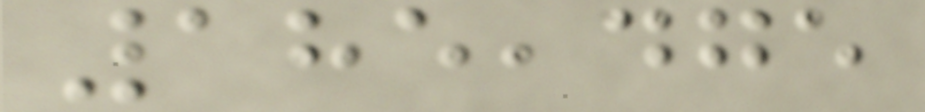185,475
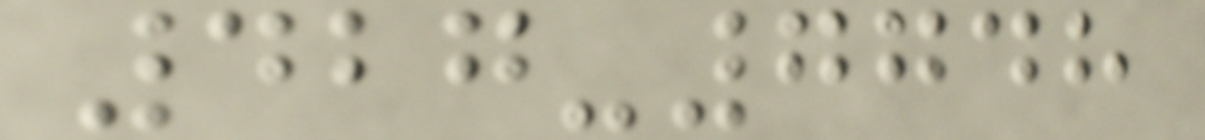427-7748
